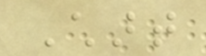Chart
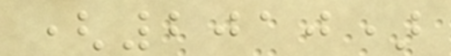(2010)
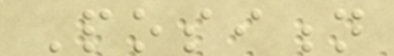Position
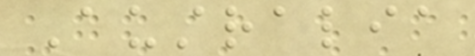Australia
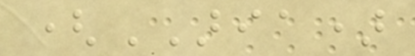(ARIA)
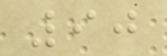90
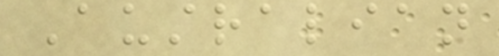Australian
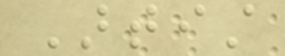Artist
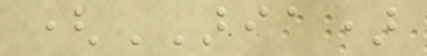(ARIA)
